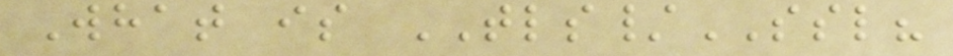What is TLS/SSL?
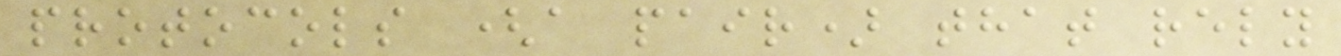protocols (a pair) that rely
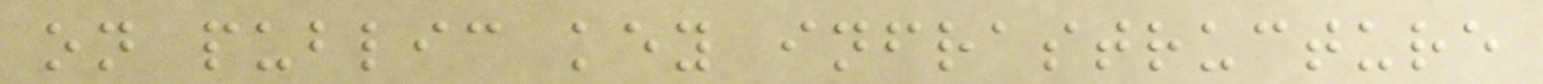on public key infrastructure
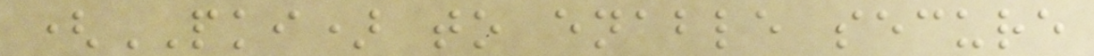(PKI) to enable secure
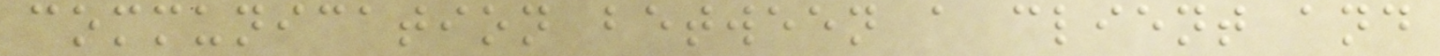communication between a client and
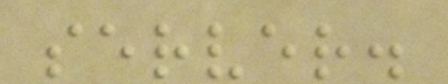server.
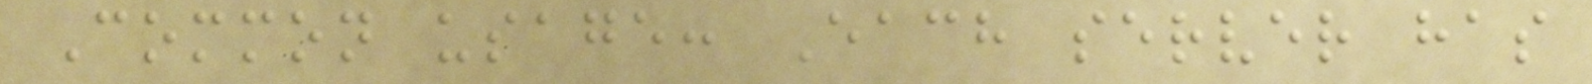Common usage: Each server has
